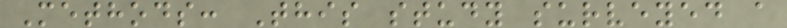Methods: This study surveyed a
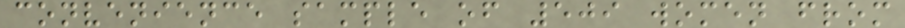convenience sample of 509 women from
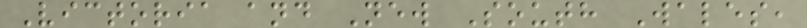Victoria and New South Wales,
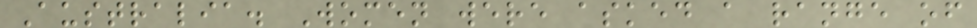Australia. Women were asked a range of
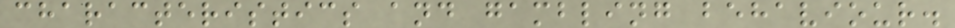characteristics and gambling behaviour.
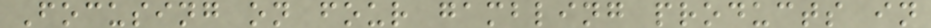Focusing on four gambling products in
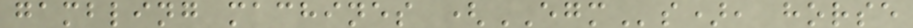gambling machines (EGMs), horse
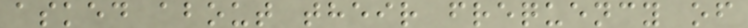asked about their frequency of
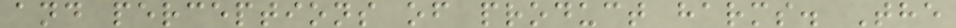and perceptions of product harms. The
